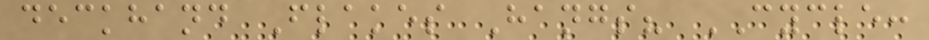deckhand Flakes Hangs? CYCLE:
